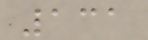131
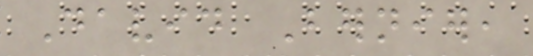David Bernier,
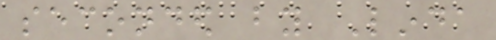seconded by Linda
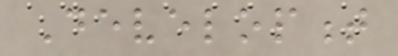Development
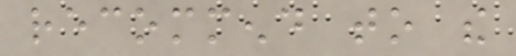recommend to the
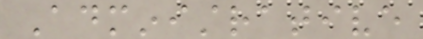Administrative
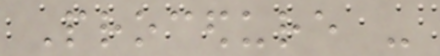Procedure -
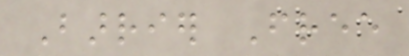Barrier Free
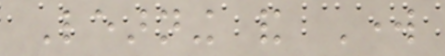Learning and Work
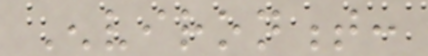Environment:
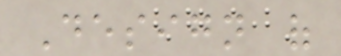Design of
